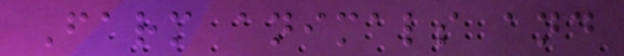Farm animals and
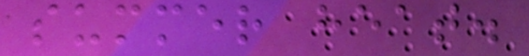summer heat.
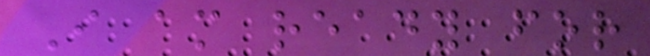I am ready for
